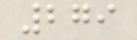279
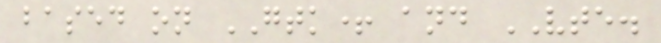based on GTK+ and VTE.
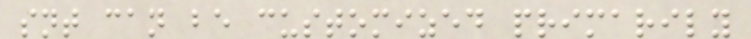snt can be customized primarily
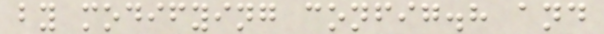by modifying config.h and
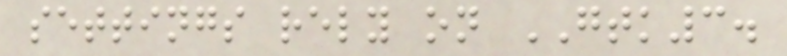settings rely on GTK3.
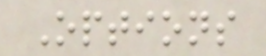Options
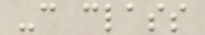-c class
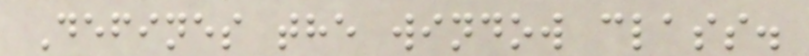Defines the window class.
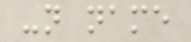-n name
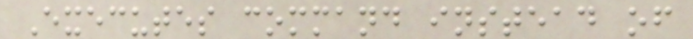Executes command instead of
